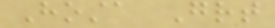Hosta Great
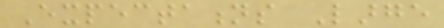Expectations Large
